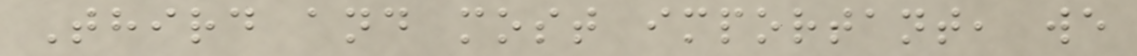Third and most important, we
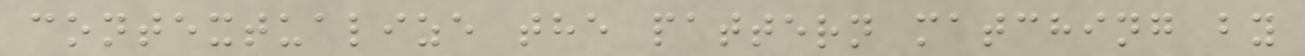contextualize the pattern matching by
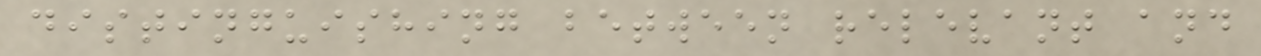distinguishing between relevant and
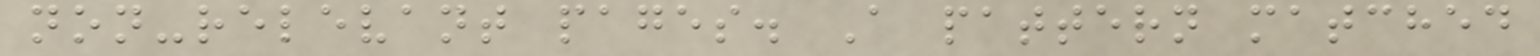non-relevant pages. A pattern matched
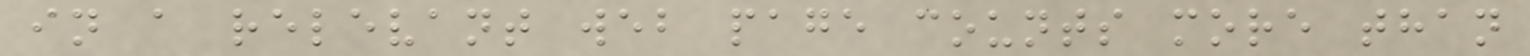in a relevant web page counts more than
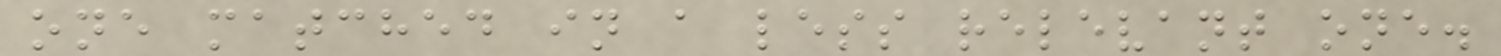one matched in a less relevant one.
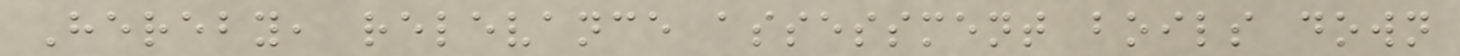Hereby, relevance assessment boils down
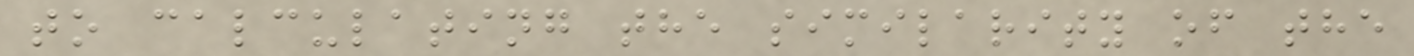to calculating the similarity of the
